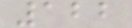122
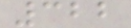322
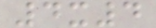4x4
